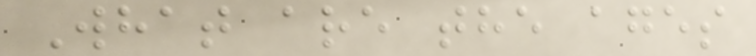What are the ages
